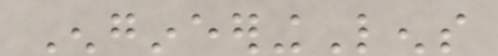EngineeringLens
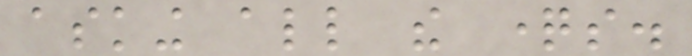asking all the questions.
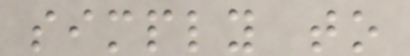simply to
